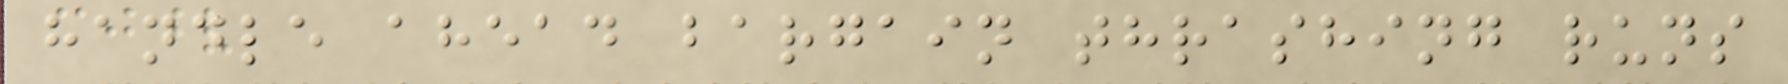handle ahead bargain thrashing runs
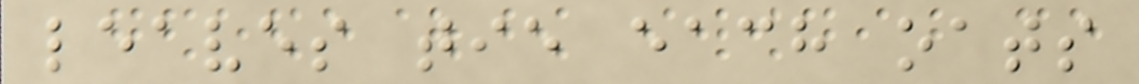leaves tie each oats
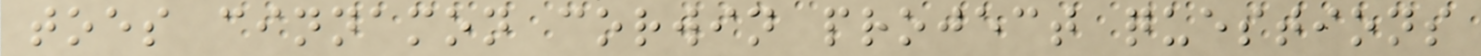toes cinnamon corwin project questions
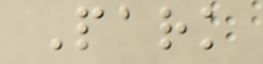Park
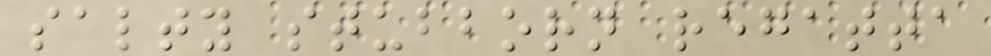salty stubborn regatta
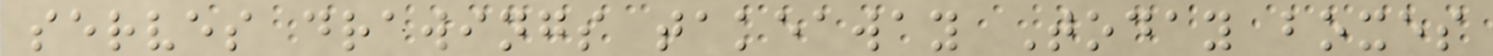serves drawings takeaway Today boxes
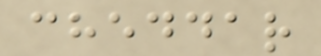cheddar
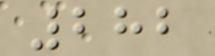282
